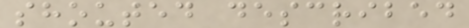shouted described
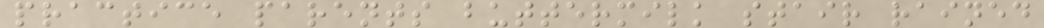practice parents buttermilk stair rained
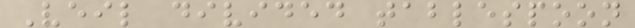Veil divided tablespoon
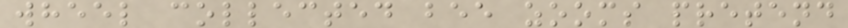wheel collected bee zooms pretend
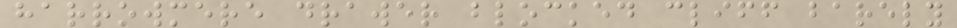harrowmere drawer blocked cliff barely
